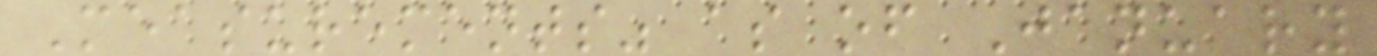Measurements" as of January
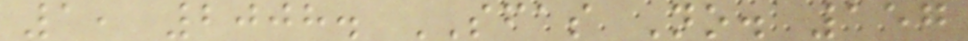1, 2008. SFAS No. 157
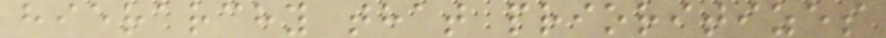hierarchy that prioritizes
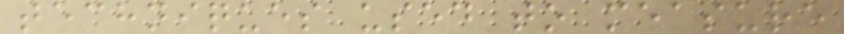techniques used to measure
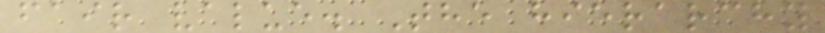fair value. The hierarchy
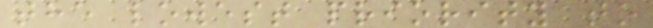the lowest priority to
